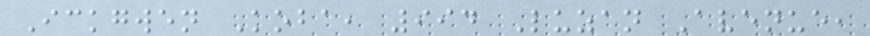Ickgwen Koba, 994 Luzan Avenue,
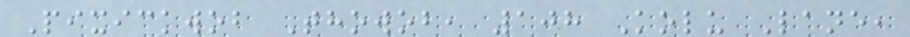Pixickwob Thowob, 108 Kolu Lane,
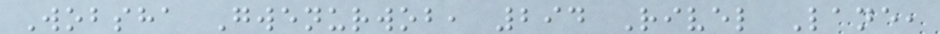Wobsha Gwenurwob, 294 Rivel Lane,
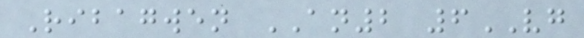Ribagwen AN2 6VG
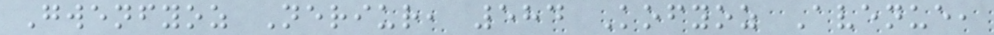Gwenfyoz Neriur, 584 Kofyoz Avenue,
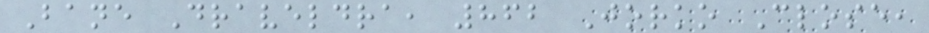Bane Draveldra, 862 Jorko Close,
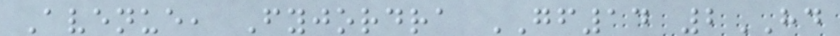Avenue, Fyjordra GF14 2HD
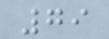79
